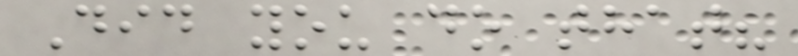Did you do that?
